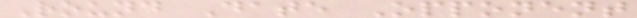Round Date Opponent
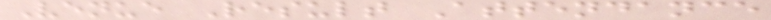Venue Result Attendance
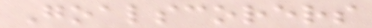Goalscorers
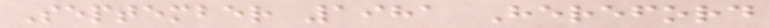September 1981 Hereford
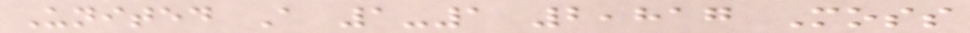United A 1-1 2,817 Moss
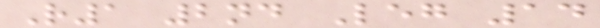R1 2nd Leg 14
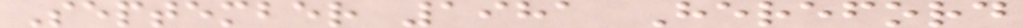September 1981 Hereford
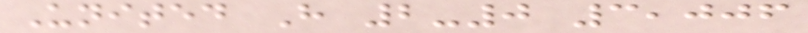United H 2-0 3,006
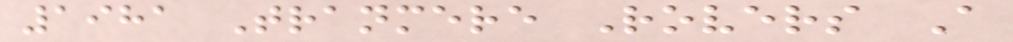1981 Tranmere Rovers A
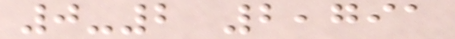0-2 2,791
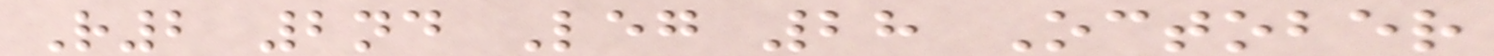R2 2nd Leg 28 October
